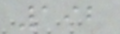192
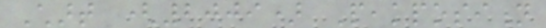Chart (2009) Peakposition
